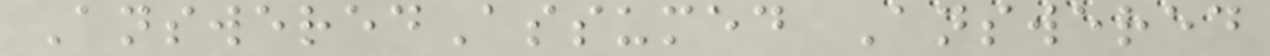AnsweredAssumed Answered
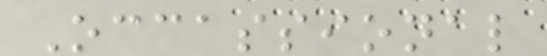Occassional
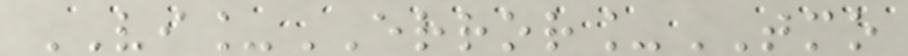VI_ERROR_TMO
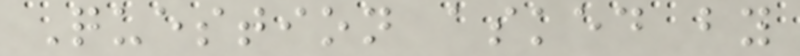Question asked by
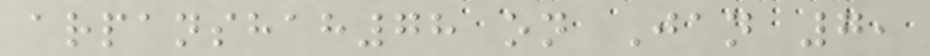arpanshah78 on Jan 7,
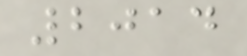2014
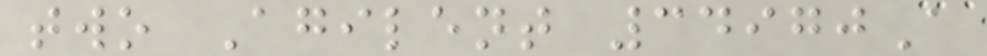two Agilent 34970A
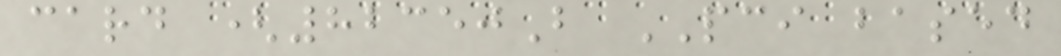card (82350B PCI based
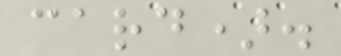card).
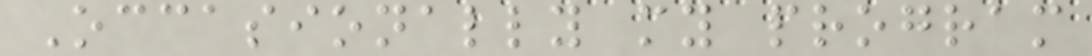Occasionally my program
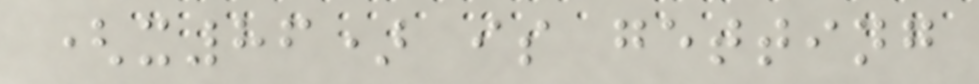(x86) is getting
